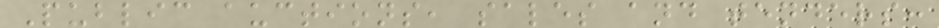Public auctions, sales and tenders:
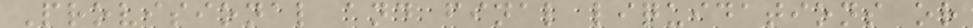Provisional and final liquidations or
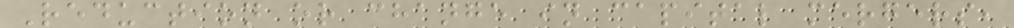Reduction or change in capital mergers,
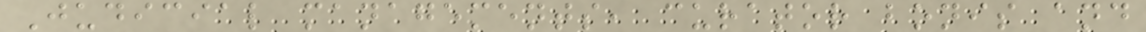Judicial managements, curator bonis and
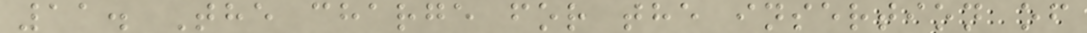11. The charge for the insertion of
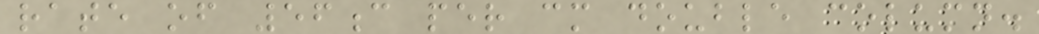rate of 56c per cm double column.
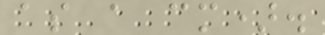as a cm).
